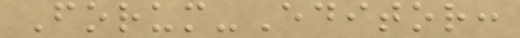Forum-Editor:
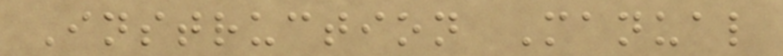Instruction Manual
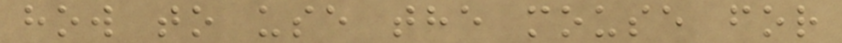how to use the mouse for
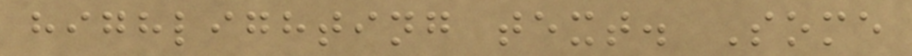highlighting text. Some
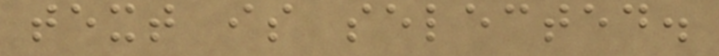text is selected.
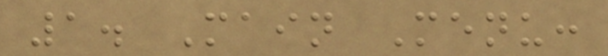1. Main Menu:
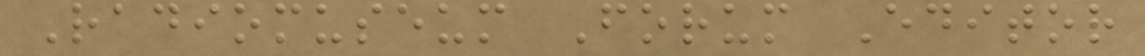Radiomuseum Forum Editor
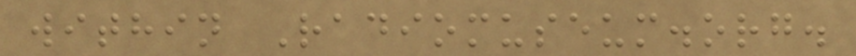within Radiomuseum.org.
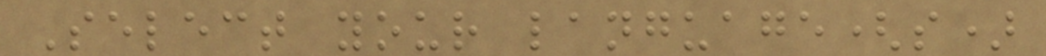Select your language(s)
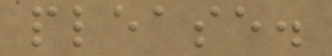please.
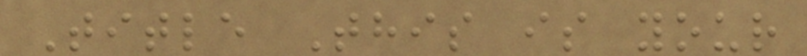Title This is your
